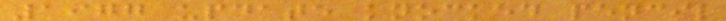1977 update knocked pencil
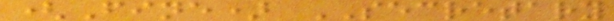(Fine) SECRETARY
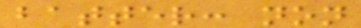batter: non
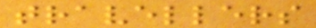travellers
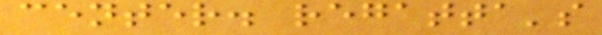center. regatta's
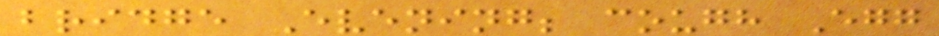bridge Evening; cough Egg
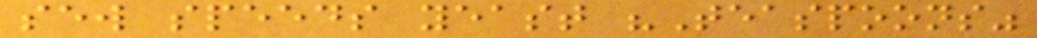sew speeds yeast "Teaspoons"
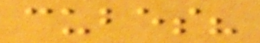cubes?
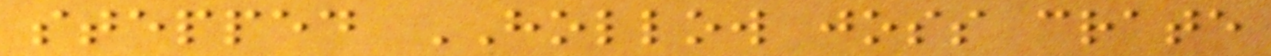stepped HOLLOW joss crate
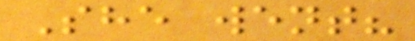She went?
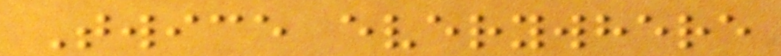Twice everywhere
